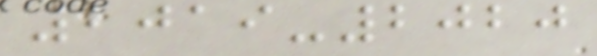2019-2020
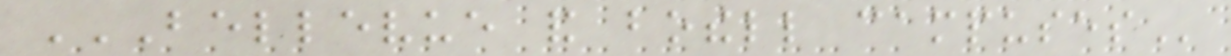BELLEVUE AND BOTHELL CAMPUSES
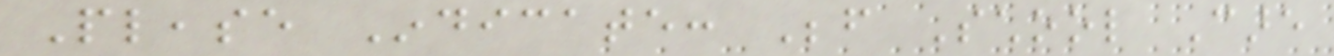Please Indicate: Before School Care
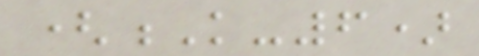(K-6)
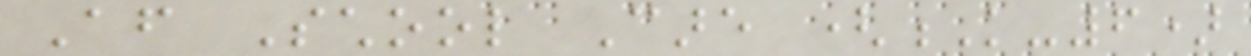After School Care (K-6)
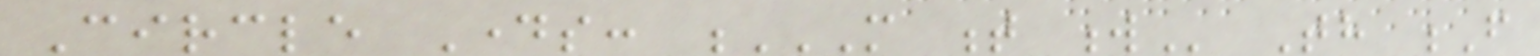Circle Days: M T W Th F
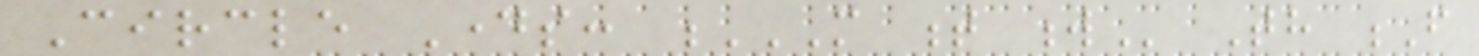Circle Days: M T W Th F
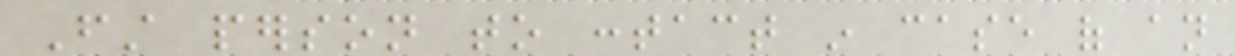First person to contact in case of an
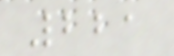221
